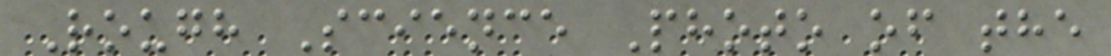Rough Science Photo of the
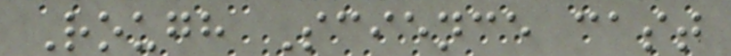Rough Science cast
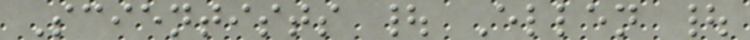Scientists | Ellen |
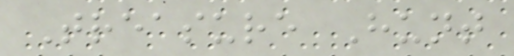Treasure Hunt
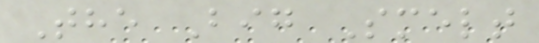The Big Smelt
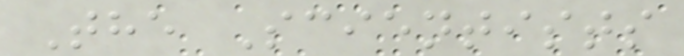The Scientists
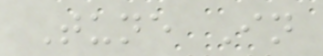Tune In
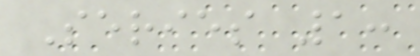Series 1:
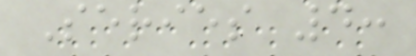Series 4:
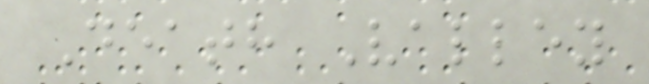Death Valley
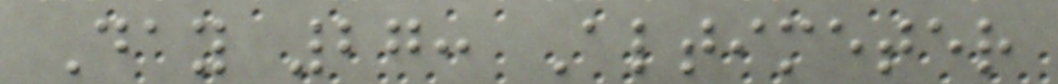Day 27: Altimeter
